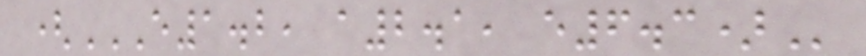(E1.2, A2.1, E6.3)
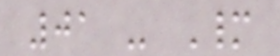01 - Many
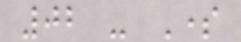02 - Some
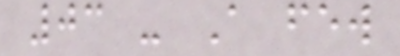03 - A few
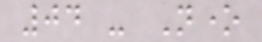04 - None
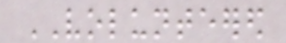VOLUNTEERED
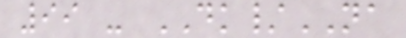99 - DK/NA
